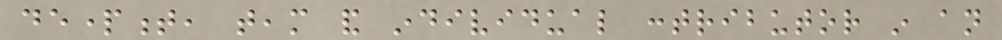department, team and individual contributor in an
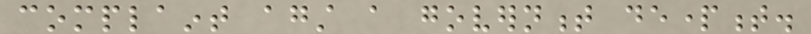complaint against a government department.
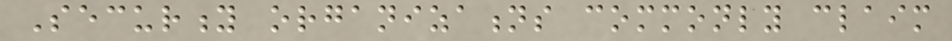Security organizations commonly claim
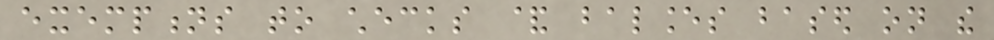exemptions to checks & balances based on the
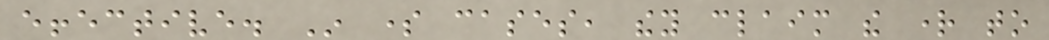effective. In some cases, they claim the right to
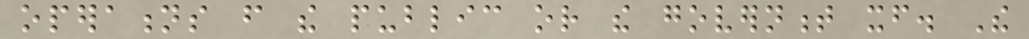operations from the public or the government itself. The
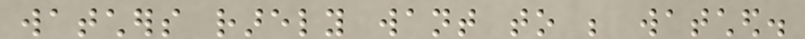watchers rarely want to be watched.
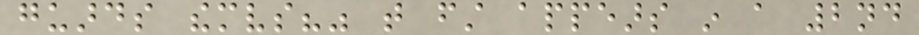guards themselves?" that first appears in a 2nd
